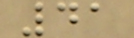41
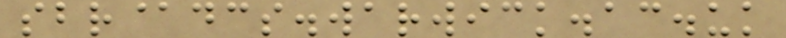sbr@dcs.warwick.ac.uk
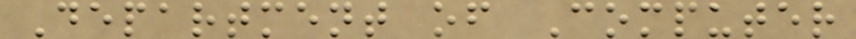Department of Computer
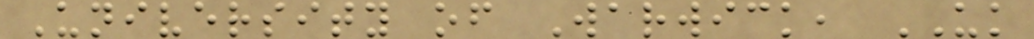University of Warwick, UK
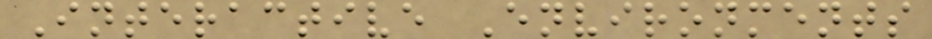Interactive Environments
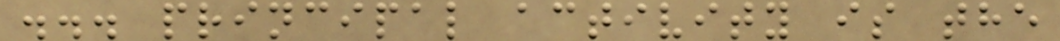... principal activity is the
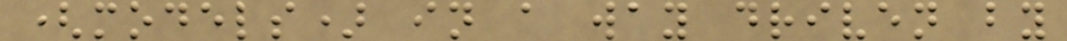(models) in a way driven by
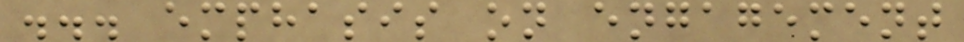... emphasis on engagement
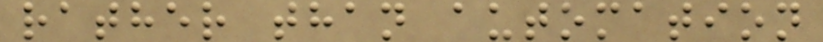rather than automation
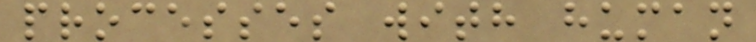processes with human
